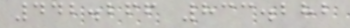442.266 833.282
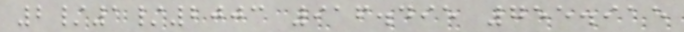2/1/2003 916.495 755.915
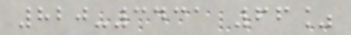820-3431 66%
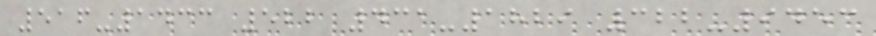516-1433 522 431-1829 322-9453
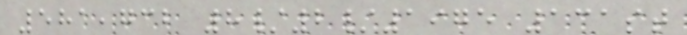581,732 8/2/1975 131st
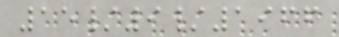15/9/1966
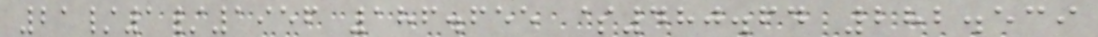21/1/1956 186.655 $480.64 282.539
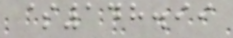$148.99
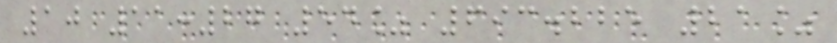10 11:27 54% 693.225 21%
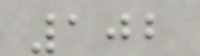102
